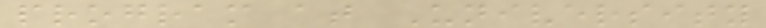program at University
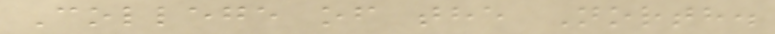College of the North.
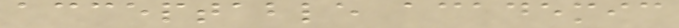acceptable academic
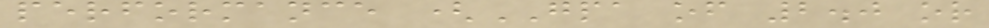performance (GPA of 2.0 or
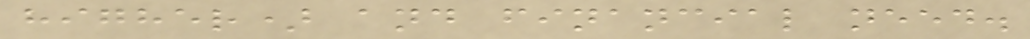higher) and financial need.
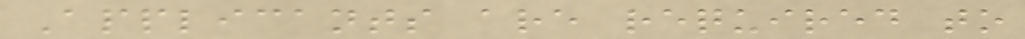Applicants are required to
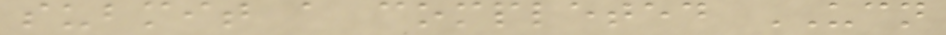submit a completed UCN
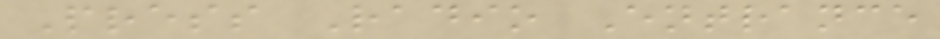Press Radio Entrance
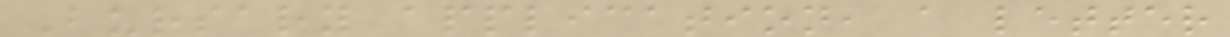Bursary application, a letter
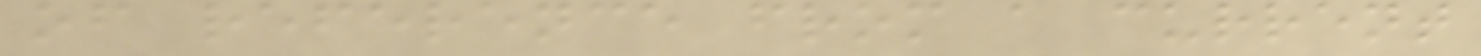of reference from a current
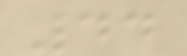44
